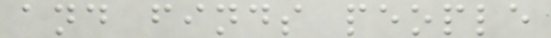and finds people
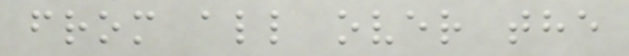from all over the
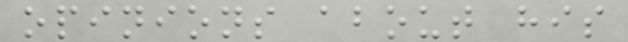opinions about his
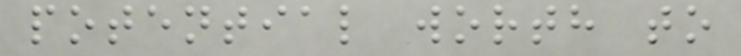potential worth to
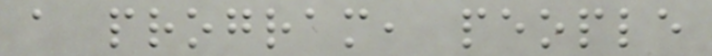a program, people
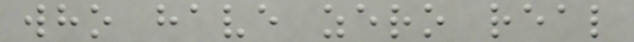who have zero real
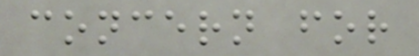concern for
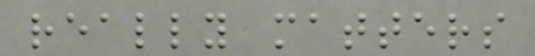really matters
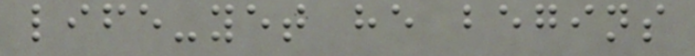life-yet he begins
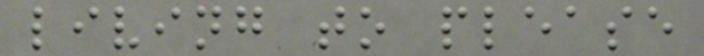living to please
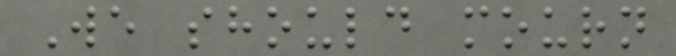We should mourn
